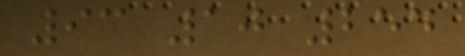93 10 254
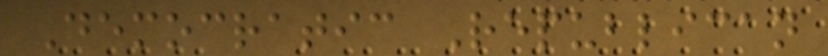Democratic Republican
